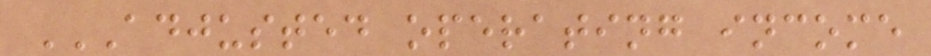ADJUSTED OPERATING INCOME
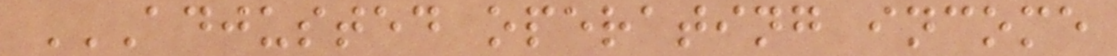ADJUSTED OPERATING INCOME
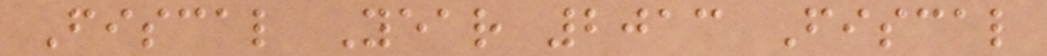Fiscal Year 2013 Fiscal
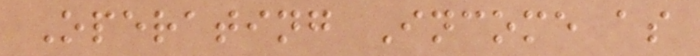Operating Income as
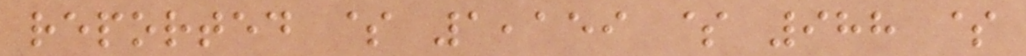reported $ 1,159 $ 988 $
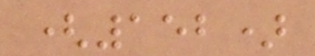(152)
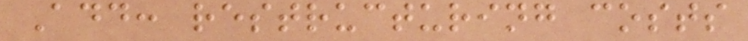Add: restructuring costs
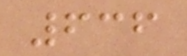636
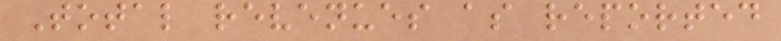Total revenues as reported
